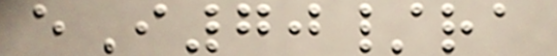eI70/ra
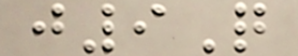j9Q
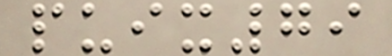puix79
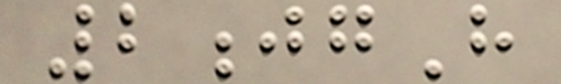2jgH
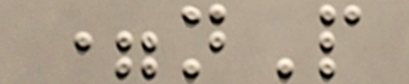=nP
